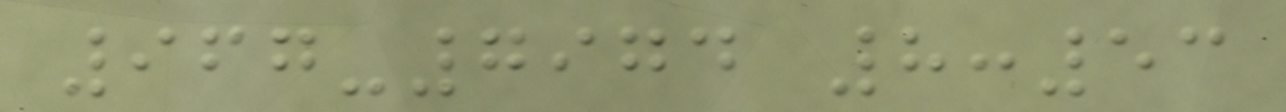967-7974 8:53
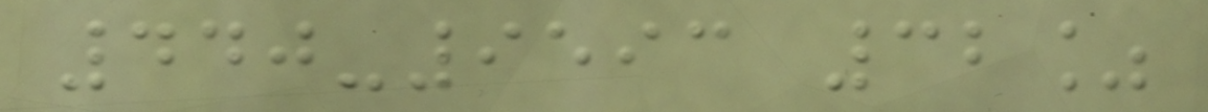440-9593 32%
